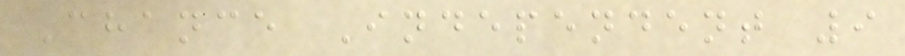Chance Independent 9
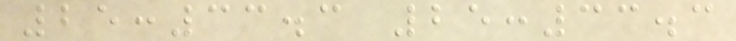25:33.3 25:33.3
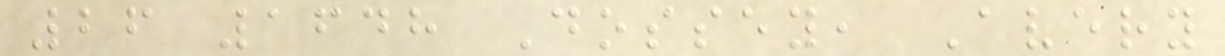26 1648 Dossey, Avery
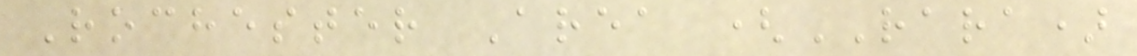Rochester Area (RARA)
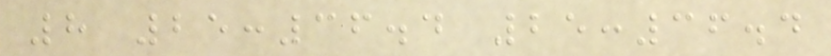8 25:36.4 25:36.4
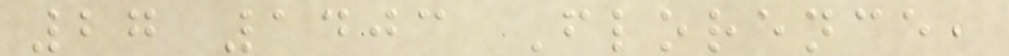27 1403 Florence,
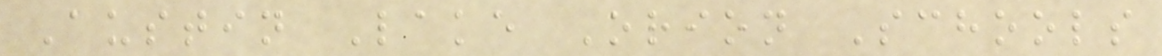Austin Lake Orion Schools
